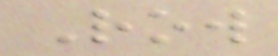Row
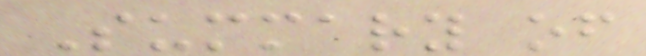Summary of
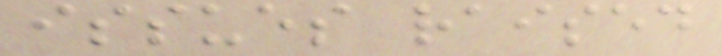issues raised
